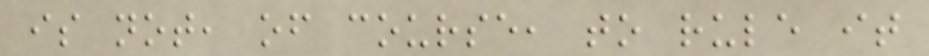is not, of course, to rule it
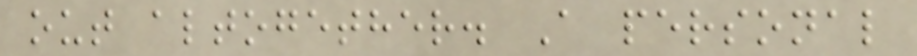out altogether. A personal
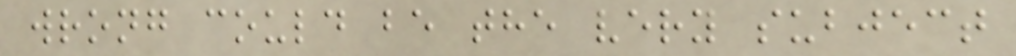wrong could be the very subject
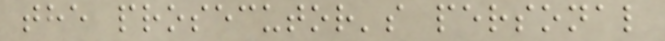the prosecutor's personal
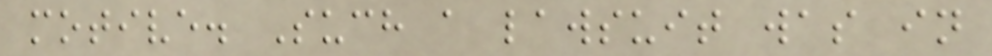motive. Such a lawsuit was in
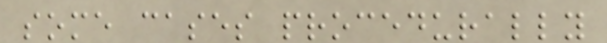some cases procedurally
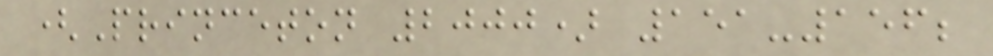(Princeton 2000) 151-156;
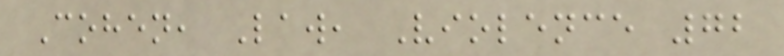Cohen, Law, Violence 72
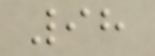98
